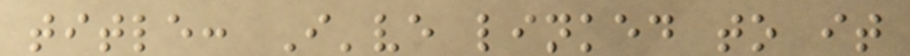title: I've linked to it
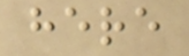here
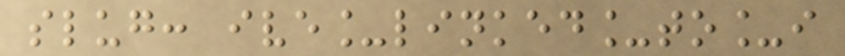slug: ive_linked_to_i
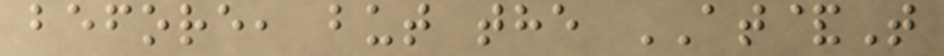before, but the AT&T
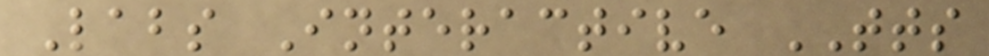Labs Interactive TTS
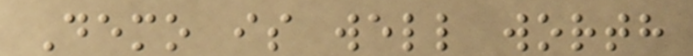Demo is well worth
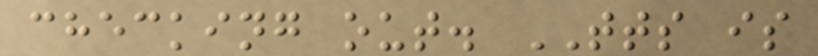checking out. TTS is
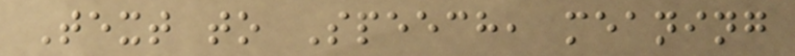Text to Speech, meaning
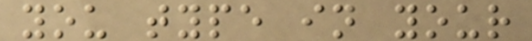you type in your
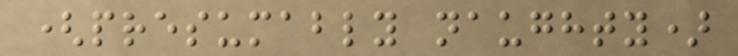(presumably naughty)
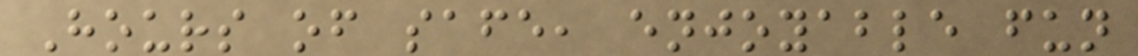Hours of safe, enjoyable fun
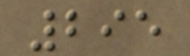295
